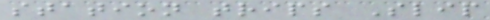station trips Slip
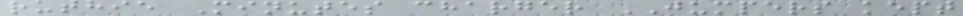ruthie Minutes charger JUMPERS kept
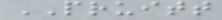PRUITT
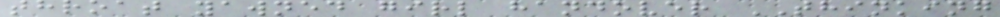throat yawned girl handover THINKING
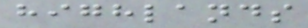highlands
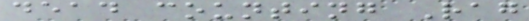dead counting Rag
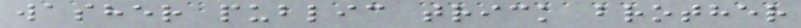washer public trick brother
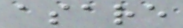asare
